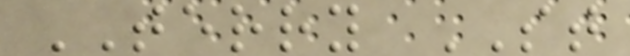TERRY ST
